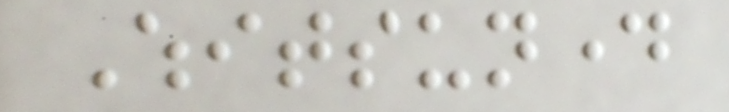Whitsunday
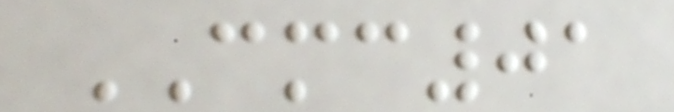CMC01
